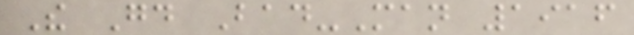The Good Bad-Man 1916
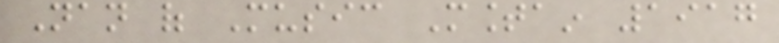Nan of Music Mountain 1917
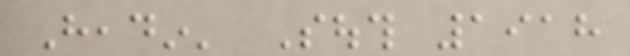Headin' South 1918
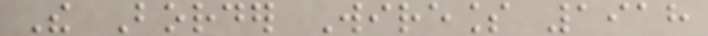The Border Wireless 1918
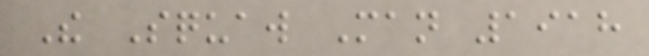The Squaw Man 1918
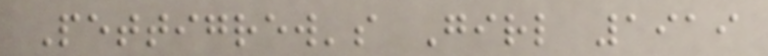Pettigrew's Girl 1919
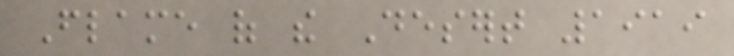Flame of the Desert 1919
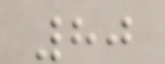80
